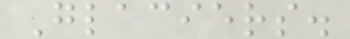Glaciers.
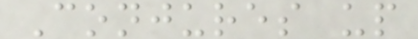Conjures up
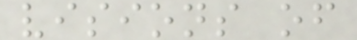visions of
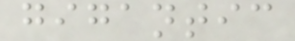gigantic
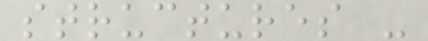structures -
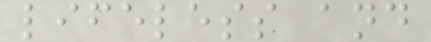lifeless and
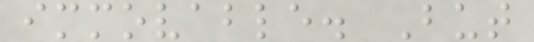immovable. But
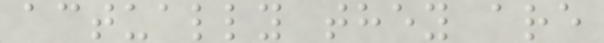actually they are
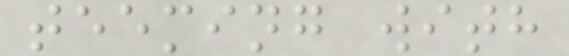teeming with
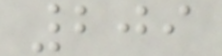209
